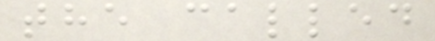the called
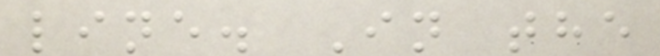line. In the
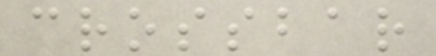crossbar
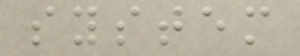system
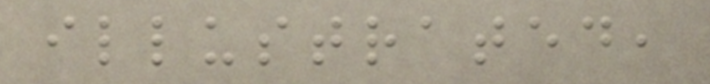illustrated,
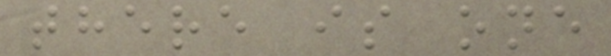there is one
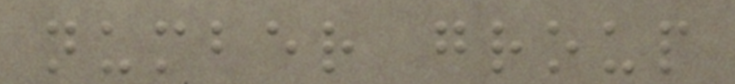number group
